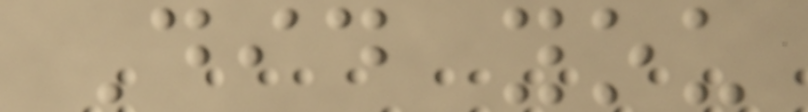Did you
